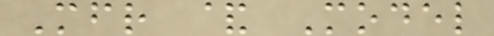Mfr & Model
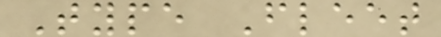Type Fleet
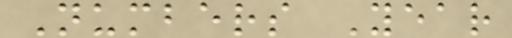Numbers Year
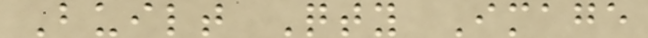Built Qty Image
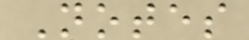Notes
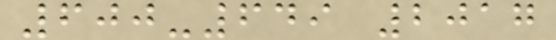600-649 2017
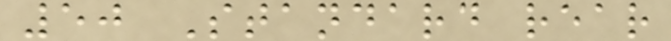50 Standard rear
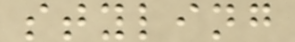styling
